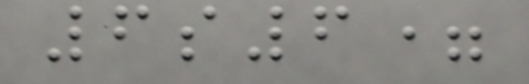6s6=
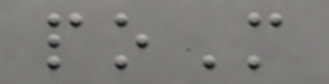poM
